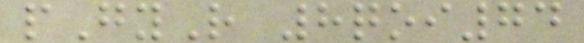pGyR 8qoi74
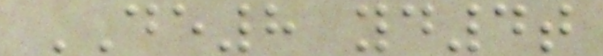DE8 yd4t
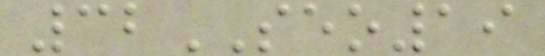32SEO19
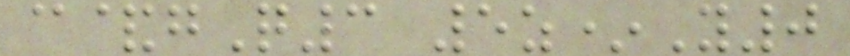c&gQ3 5z*Y0
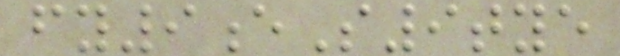fy9eS9tye
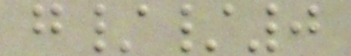g//0
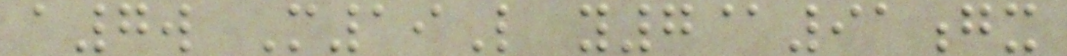a7w M19L y7@91gx
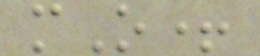mO+
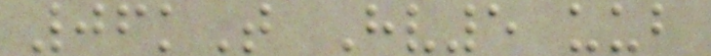06kT Hv5 uub
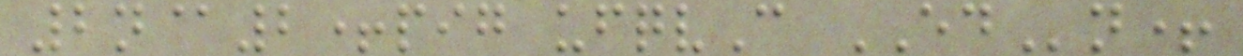2n@2+pig ufqvC EDn+
